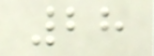28
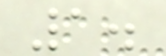1.
